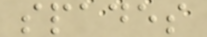spades
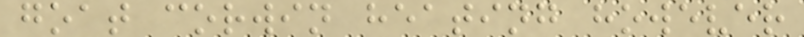goat corwin heating however
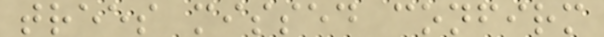trees missed confirm
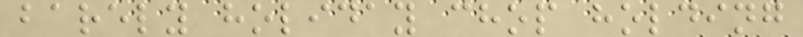barely holiday chop holding
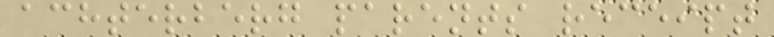achterberg parents receipt
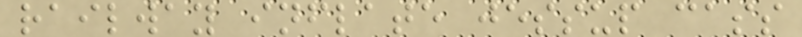railway inflate jessup cass
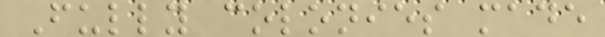Fully colonies made
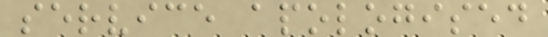service apologised
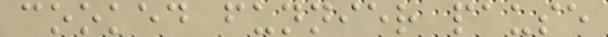cooked funnier pause
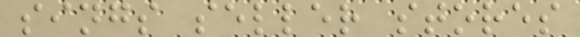sings seller stores
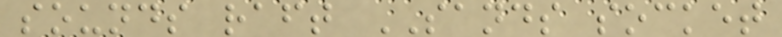sounds raft SANDS socket
